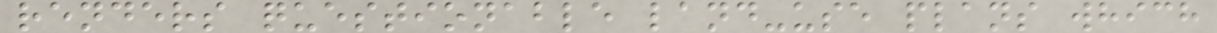renders questionable land-use plans which
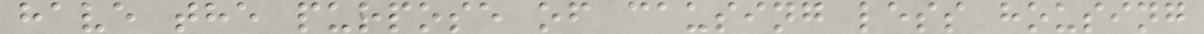have the purpose of causing less housing
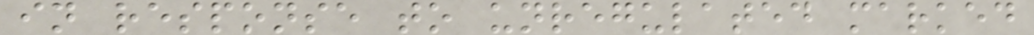in response to unregulated marked
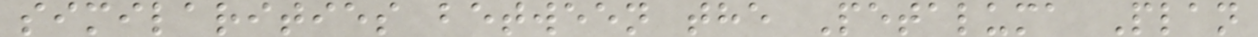similarities between the Petaluma Plan
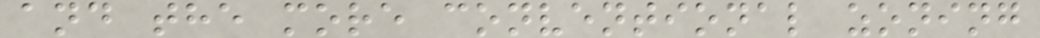and the more conventional zoning
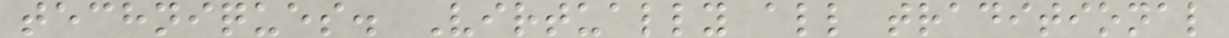techniques. Virtually all traditional
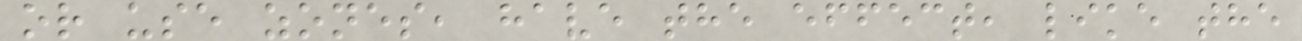or use zones, have the effect, like the
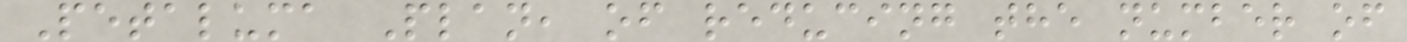Petaluma Plan, of reducing the number of
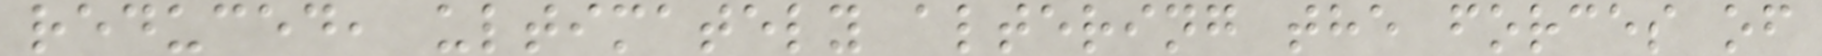reduced, ultimately altering the forces of
